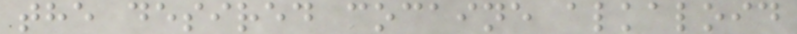the desired cocaine alkaloid
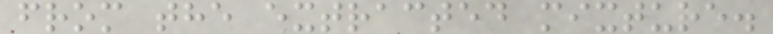from the extracted mixture.
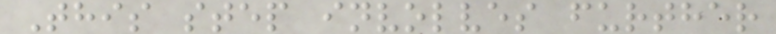This step involves further
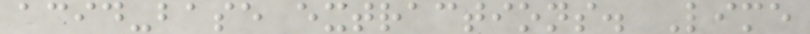acid-base extractions. Lime
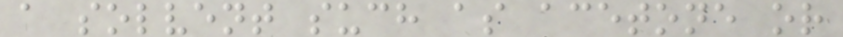a solvent such as acetone or
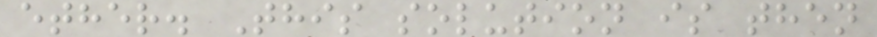ether. This solution is then
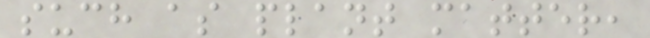such as plant matter,
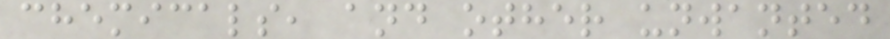chemicals, and other unwanted
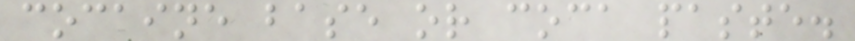cocaine base or coca paste.
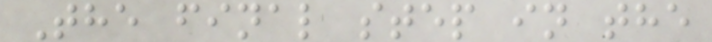The final step in the
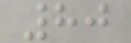80
